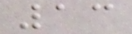13
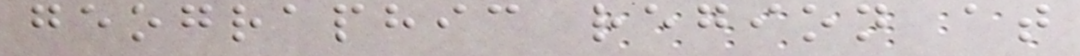geographic region at
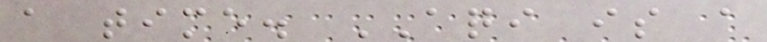a time. AQI is a
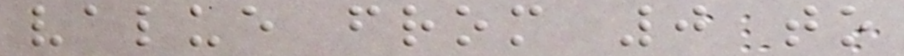value from 0 to
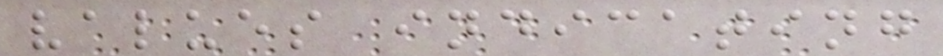values indicating
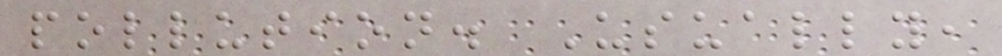pollution. Usually,
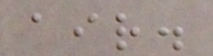air.
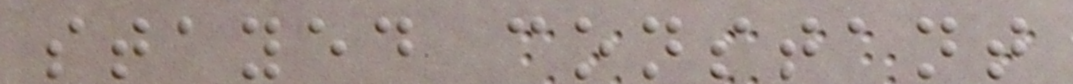stayed constant
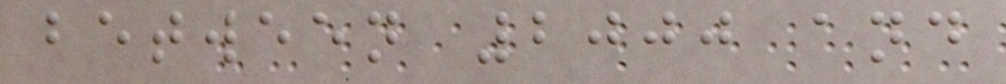between 2000 and
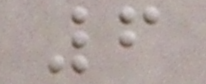6
